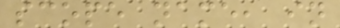scope name, in
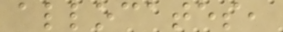allocates,
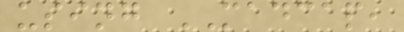using MADCAP,
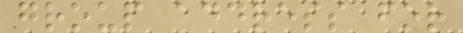group address for
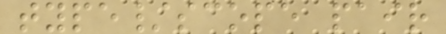type/scope pair
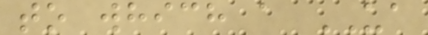to which a UA
